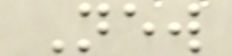New
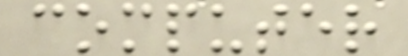computer
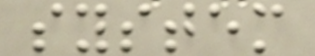system
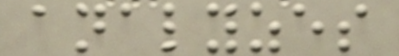analyzes
